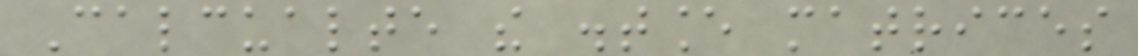Calcualte the distance matrices
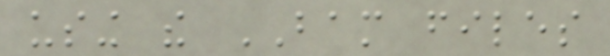using the BAM files
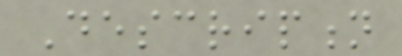Description
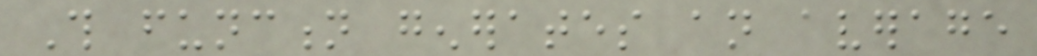This function generates an average
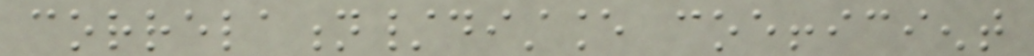correlation/distance coefficient
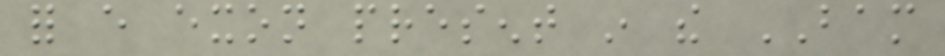for every exon present in the BAM
